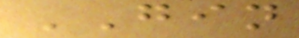GIN
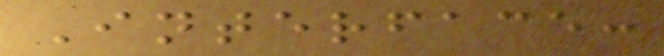Interface:
